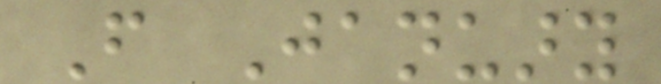From January
